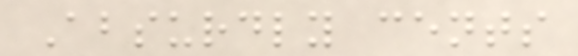Absurdly cents
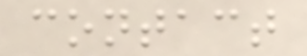contact
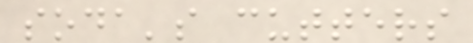soda's cutters
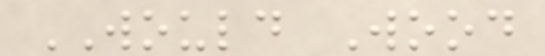WOULD Wood
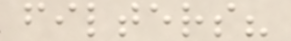filters?
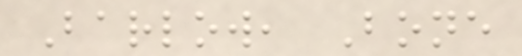Barlow, Bone
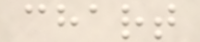chart
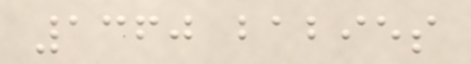1360 babies
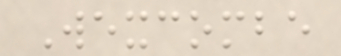Wexcombe
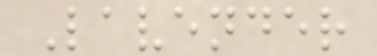Lavender
